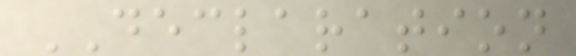DECLARATION
